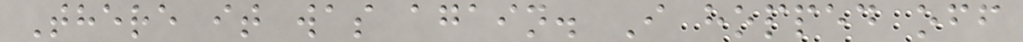There it was again. I hopped off
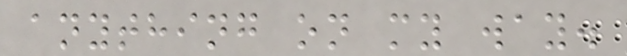anything on my way.
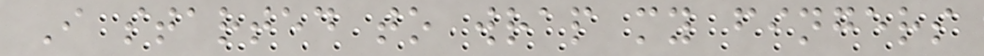I started to wrap my fingers
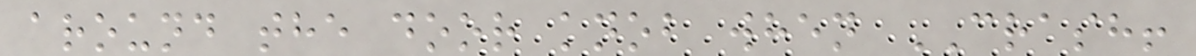around the door knob when CRASH!
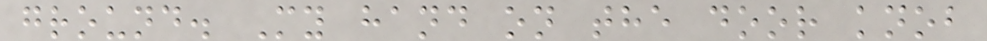ground. My hand on the door knob
